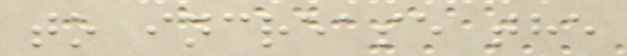to increase the
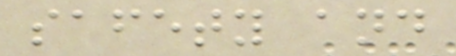safety and
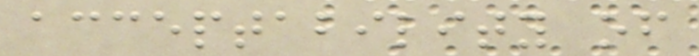acceptability of
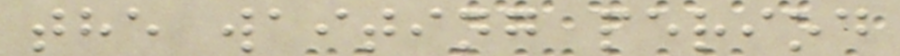the waiting period
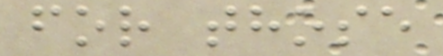for those
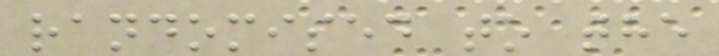randomised to the
